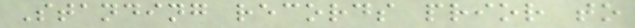Standing records prior to
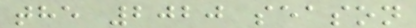the 2020 season
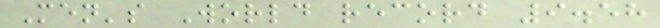Men's World record 9.58
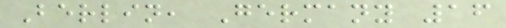Berlin, Germany 16
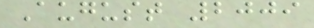August 2009
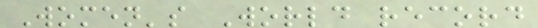Women's World record
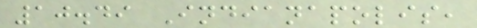10.49 Indianapolis,
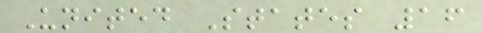United States 16
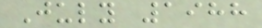July 1988
